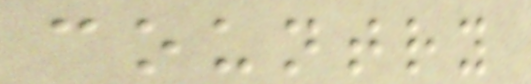country
